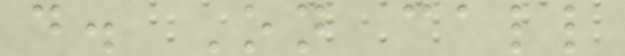d. On call
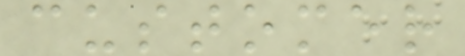customer
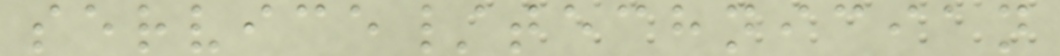service/technician
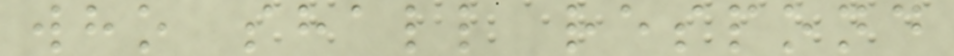who shall respond
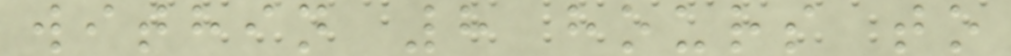within 8 hours to
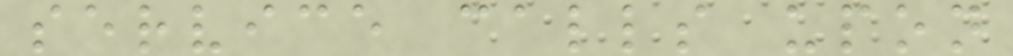service calls upon
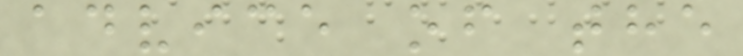advice of the
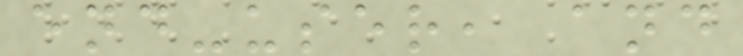end-user, and
